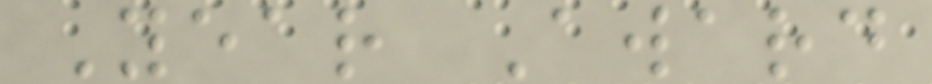Year Award
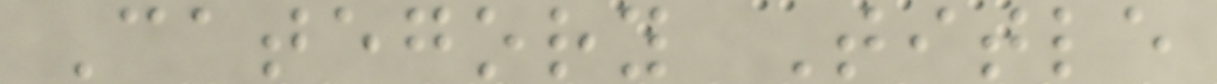Category Title
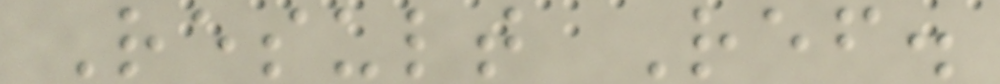Result Ref.
